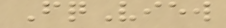FqView
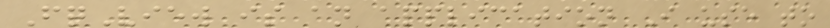FqView is an application I use to
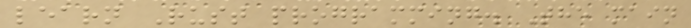learn Rust programming. The main
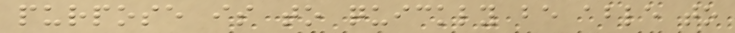purpose is to quickly be able to
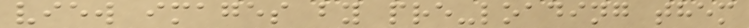view images by pre-loading them
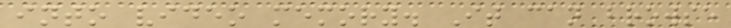into video memory. It can browse
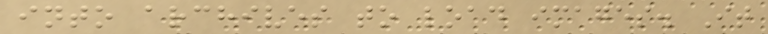into archives to load images. It
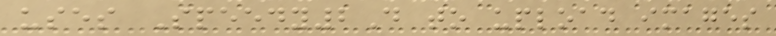uses Speedy2D to upload images
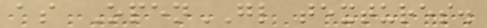as OpenGL textures.
